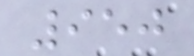950
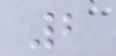2
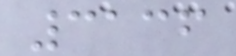3136
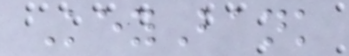KeyBank
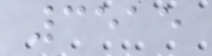3515
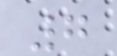7
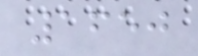1650
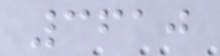3610
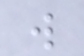w
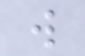w
